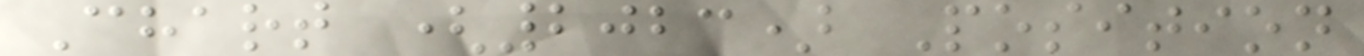Chart (2023) Position
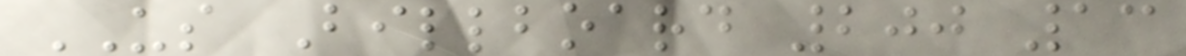US Billboard 200 13
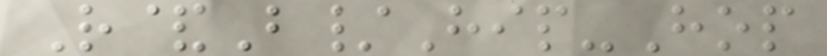R&B/Hip-Hop
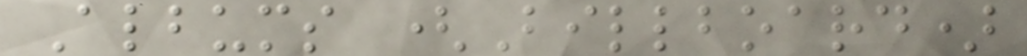Albums (Billboard)
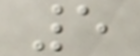5
